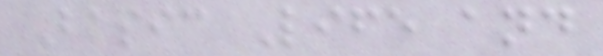Basic Life and
